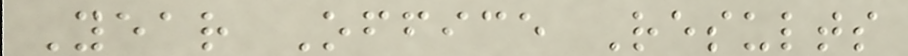Year Office Results
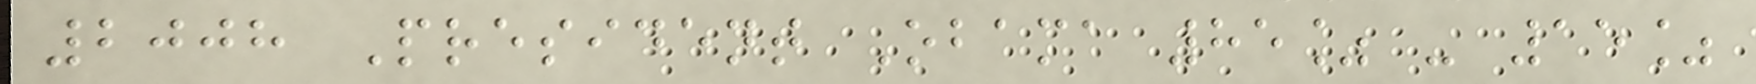2008 President Obama 85% - 15%
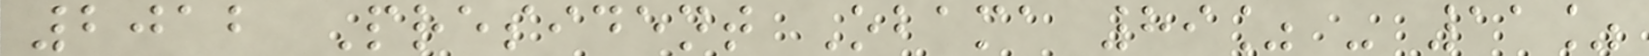2012 President Obama 89% - 11%
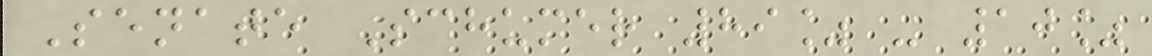Senate Schumer 89% - 10%
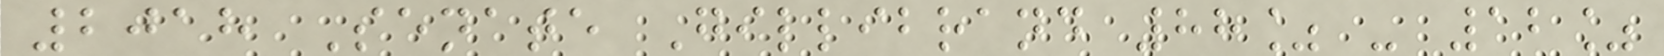2018 Senate Gillibrand 88% - 12%
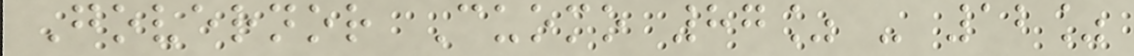Governor Cuomo 87% - 12%
